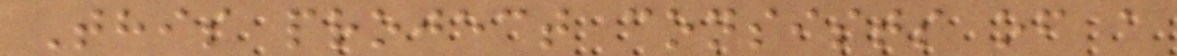This project consists of a
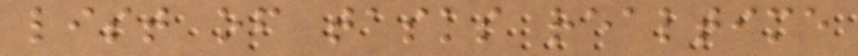list of tasks realtime
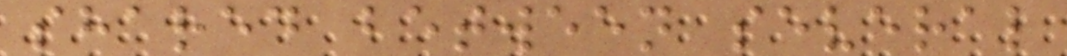shared between several
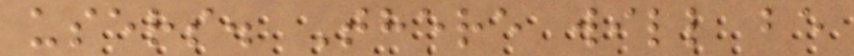users. There will be
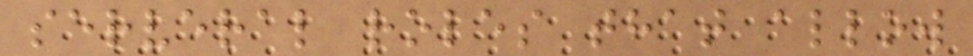serveral roles that allow
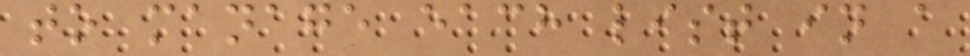to manage each list in a
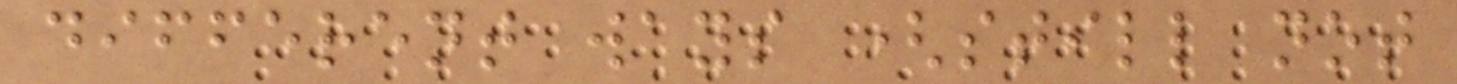different ways (still not
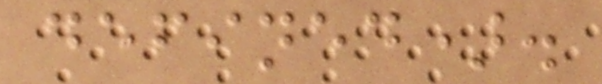defined).
